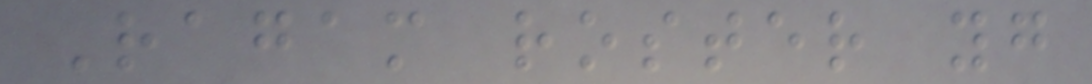Ragam roster yg
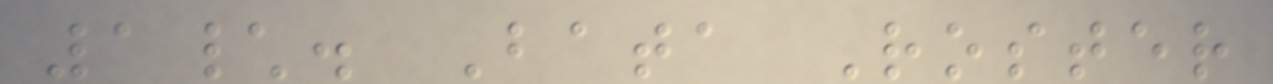1\. Bata Roster
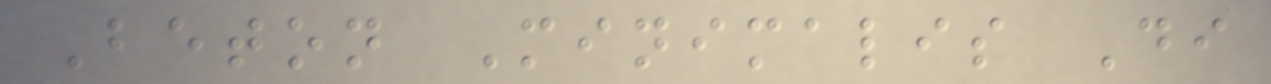Beton Minimalis Di
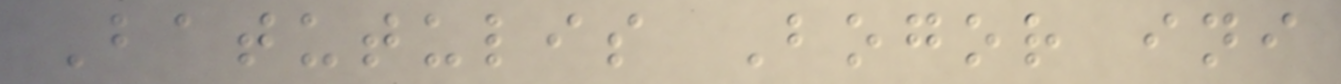Batutulis Bogor ini
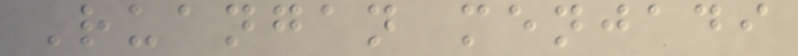Ruangan menjadi
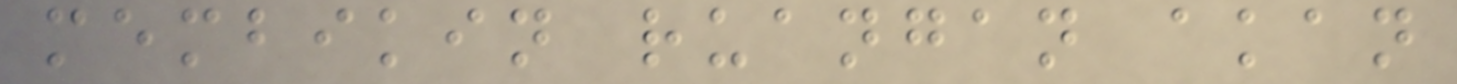membikin ruangan akan
